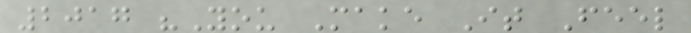2017 "You Make It Feel
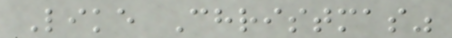Like Christmas"
